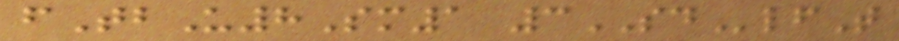fTbU8Sm1 3SDlfT
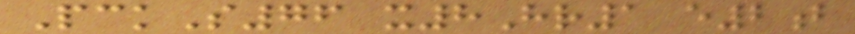PckS76 x8Hr1 e2b
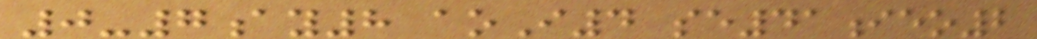0-7ay8 aoI4 se41ieo2
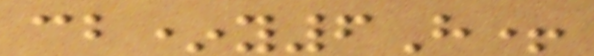cb*y6H+
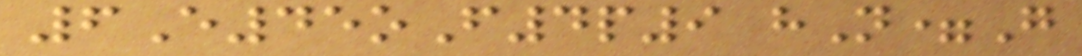6E45oF4p9 hN=G
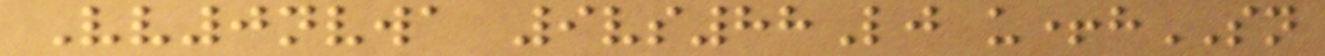Vv0nvwa 9vs88Lj u+hSN
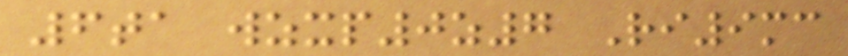6ta wzxp0z7 Ri9mc
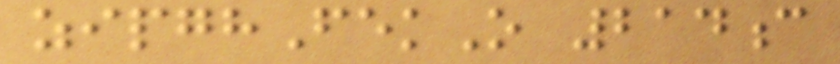zipghFekO 214c
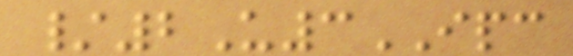/2U3IPC
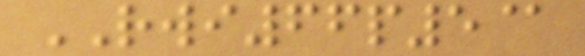RWI66p5@
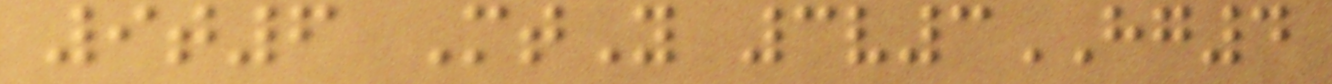9t6 MtY 3v3HG4
